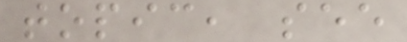topic, see
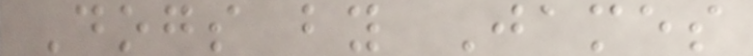Dogs by James
